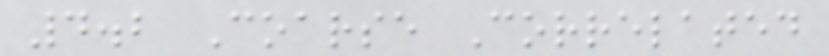4.2 Coarse Correlated
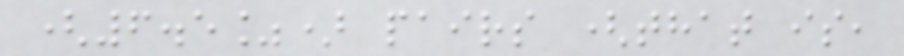(6.5%) pairs (that is,
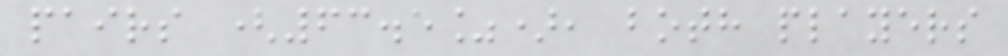pairs (63.5%), both players
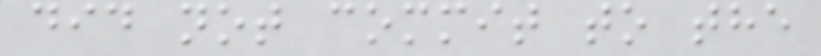did not commit to the
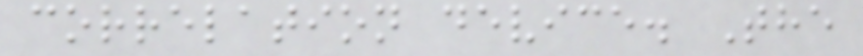correlation device. The
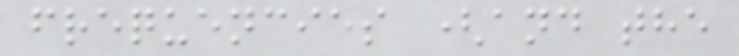frequencies (and the
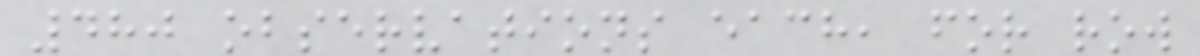480 observations each, for row
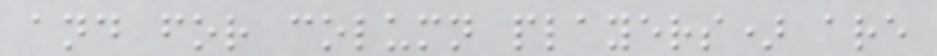and for column players) are
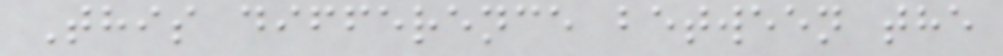This difference between the
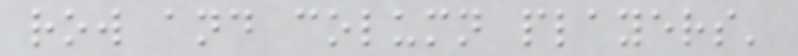row and column players'
